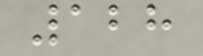128
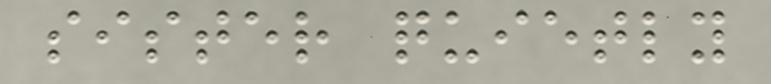sister quietly
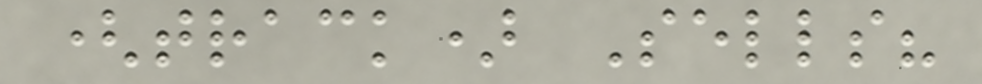(track) Sells?
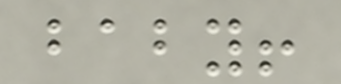baby!
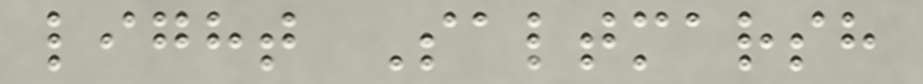light Saltmarsh
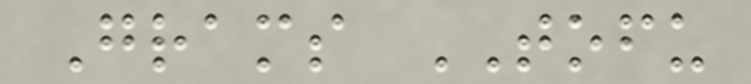Grams TOFU
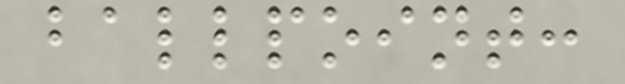ballpoint:
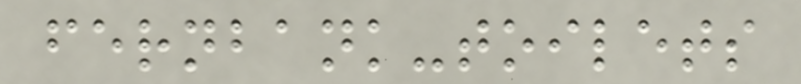fernbank-toilets
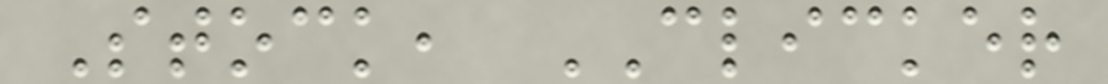Stock, CLICKER
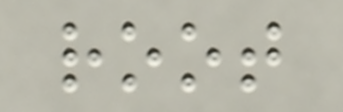root
